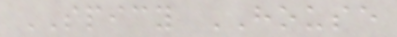SPICY HOUSE
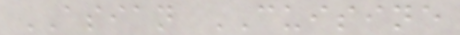ASIAN CUISINE
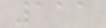111
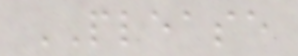PLEASE
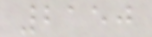2150
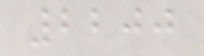2200
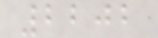2202
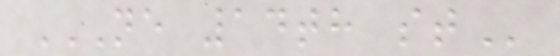NE 14TH ST
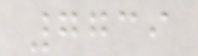7739
